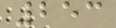253
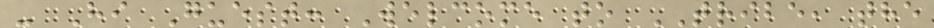- Hi Guest: Welcome to TRIBE, the
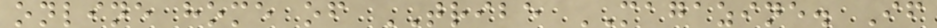online home of TRIBE MAGAZINE. If
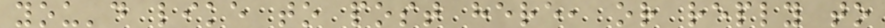you'd like to post here, or reply to
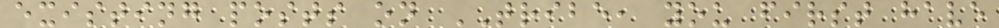existing posts on TRIBE, you first have
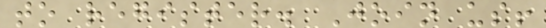to register. Join us!
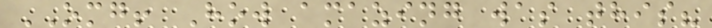OMG! How amazing was this?
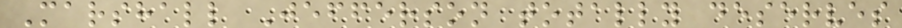Marshall Jefferson totally deserves
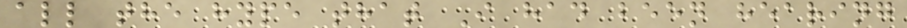all the hype that I had been hearing
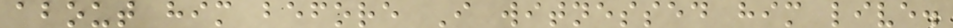about him before I witnessed him live.
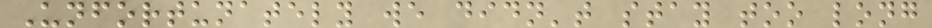Unfortunately we didn't stay too long
